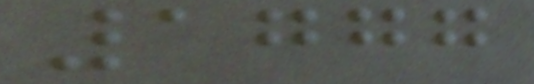1777
